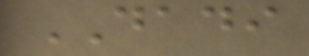DADI
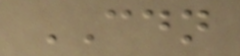CDN
